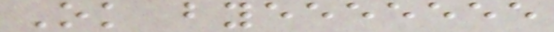Ok byeeeeeee
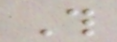This
